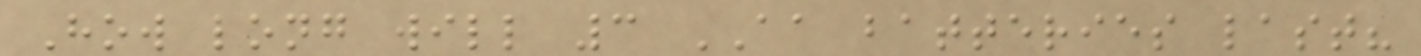How long will 3 AA batteries last?
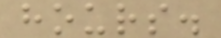hours.
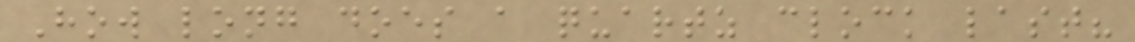How long does a quartz clock last?
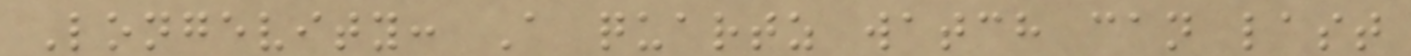Longevity: A quartz watch can last
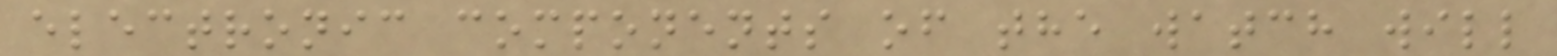electronic components of the watch will
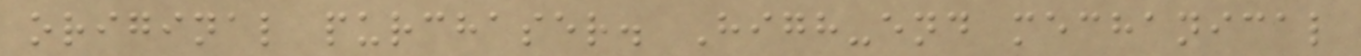original purchaser. High-end mechanical
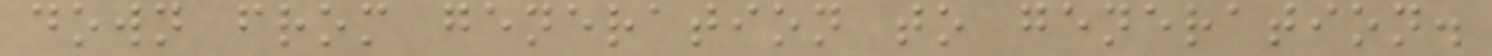down from generation to generation.
